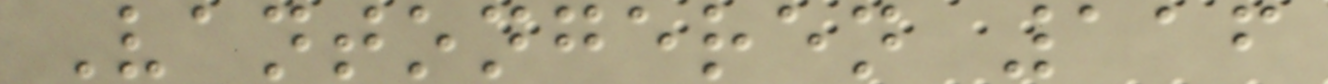Vantongeren 116
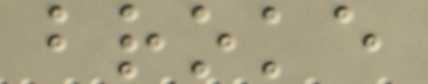broke
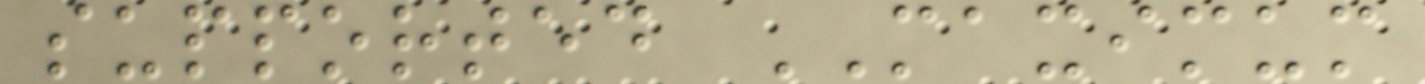supported MAXIMUM
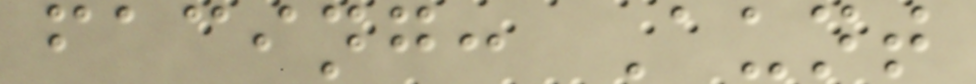facing: Aunt
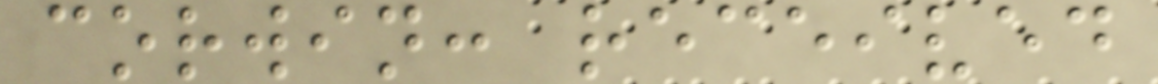corwin: received
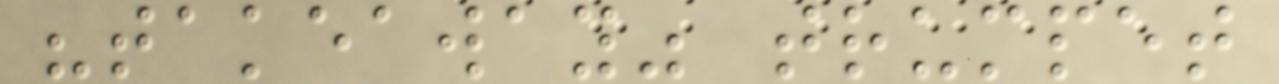"takeaway" trumpet
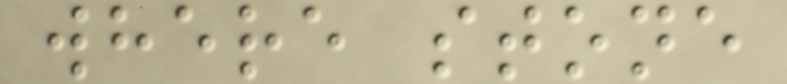where stone
